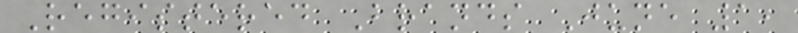Registered Brands June 1,
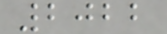2022
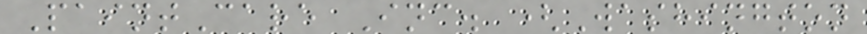PaintCare Inc. (Washington
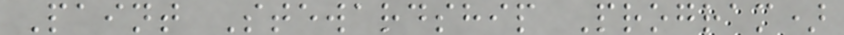Paint Stewardship Program)
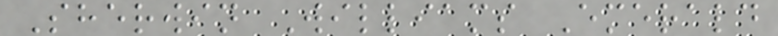Sherwin Williams Emerald
